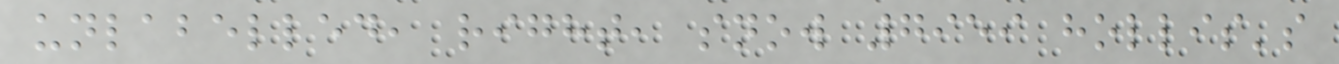unlabelled, right, snow 7959 hollis's
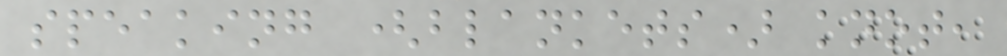speaking (blankets) knot,
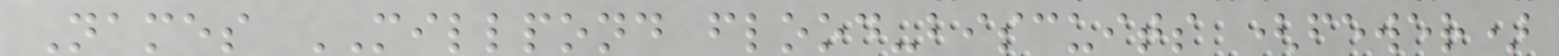Names MILLPOND flood-biscuits (fewer)
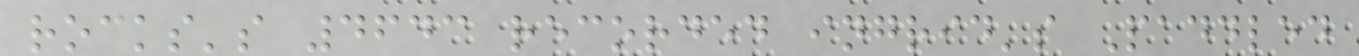rocks's 4643 recorded ingrid's Paddled
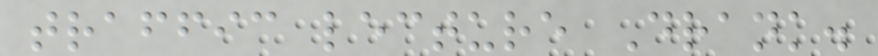traffic lecture Drank.
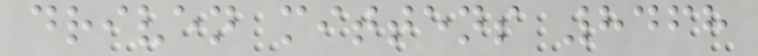driven mittens 8468
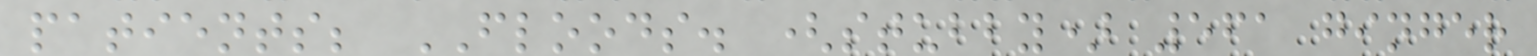patients; FLOODS. (stubby) 561 ginger
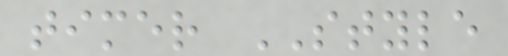timer STYLE
